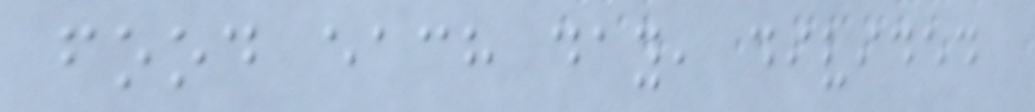food each day, divided
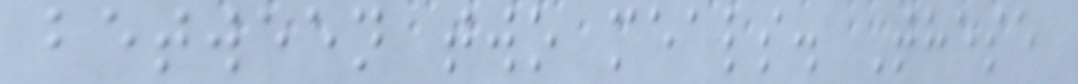between two meals. These
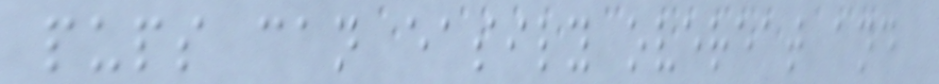pups can easily overeat and
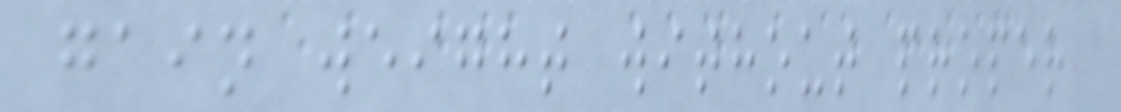gain weight without proper
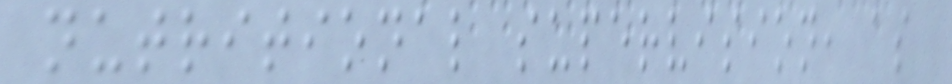nutritional supervision, as
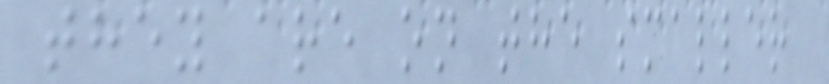they are on the smaller
